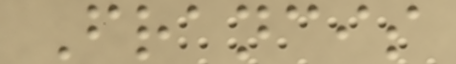Francis
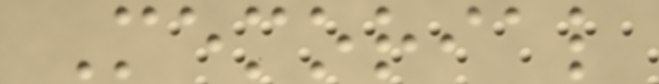Memorial
